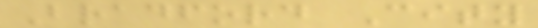Bradford City
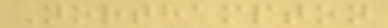Northampton
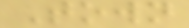Town
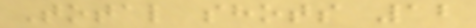Total shots 12
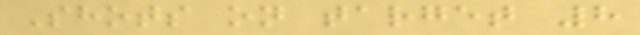Shots on target 8
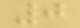0
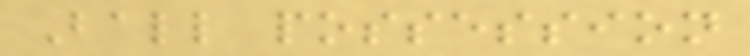Ball possession
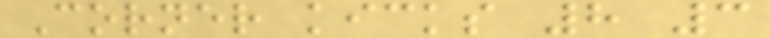Corner kicks 8 3
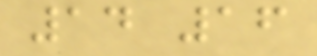14 16
